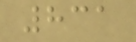831
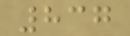837
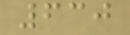630
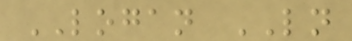LOGAN LN
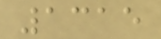1315
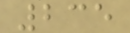235
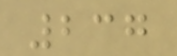237
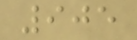905
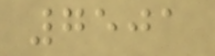7501
